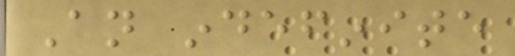An indefinite
